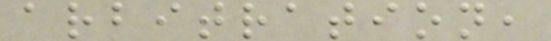arbitration,
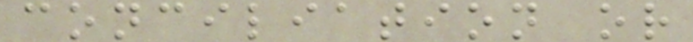conciliation or
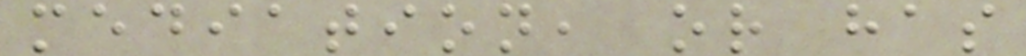mediation, or has
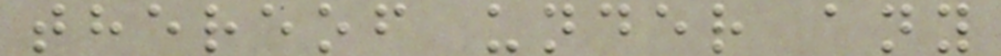thereof under any
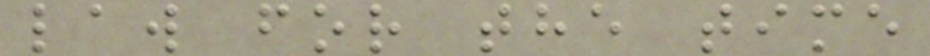law for the time
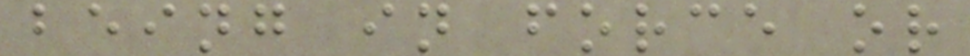being in force or
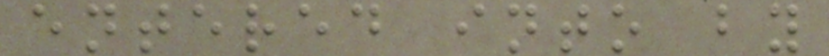entered into by
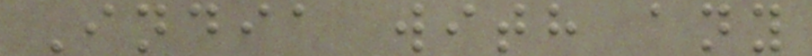India with any
